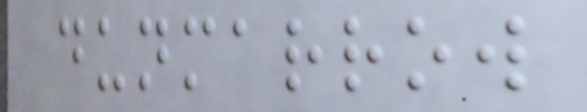dunmarrow
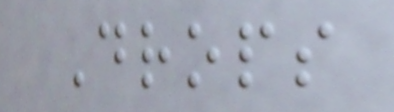Drops
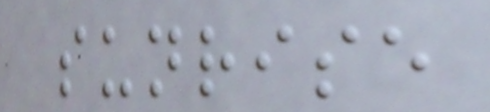sunrise
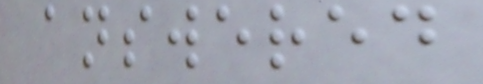answered
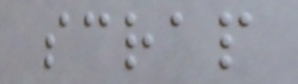scrap
